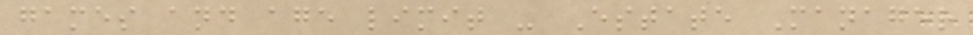games and age limit - Estate Manager
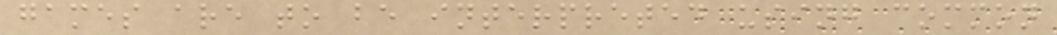games are to be interpreted using common
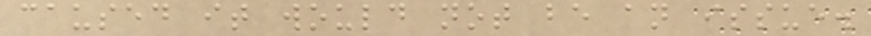caused it would not be an issue.
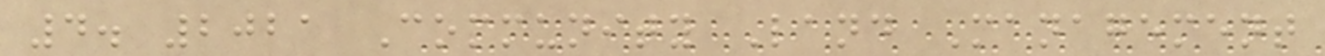4. 2021 Community Land Management
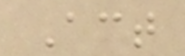Act
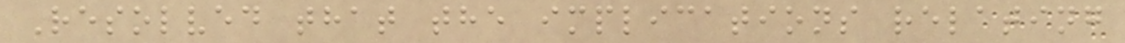Resolved that the implications relating
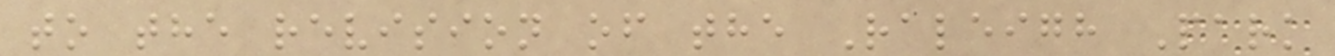to the revision of the Raleigh Park
